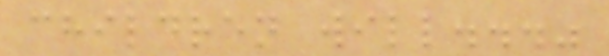children will..."
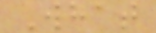What
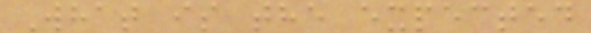What is the expected
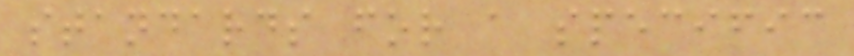standards for a specific
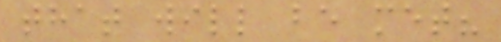that will be met?
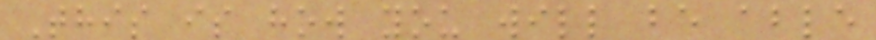This is how you will be able
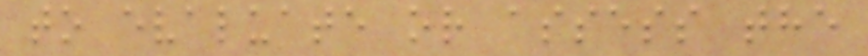to evaluate or assess the
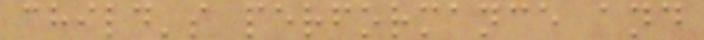child's performance and
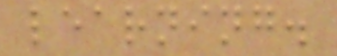learning.
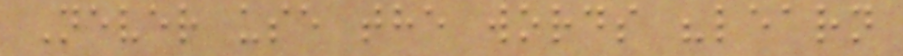Never use the words "learn
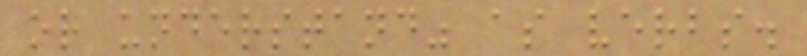or understand" as verbs.
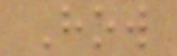How
